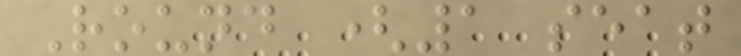Round (1 seat
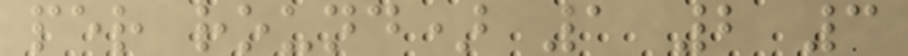per round) 1 2 3
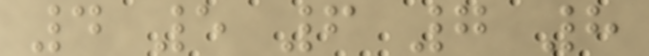4 5 6 7 8
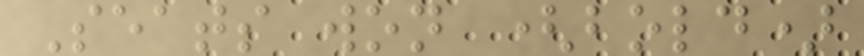Seats won (bold)
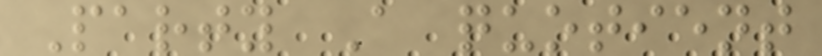Party A quotient
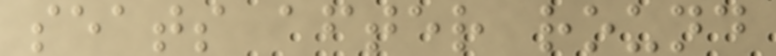seats after round
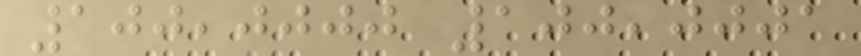100,0000 100,0001
